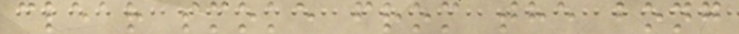clear smoke from the bong
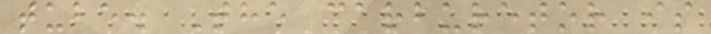tube. The carburetor is
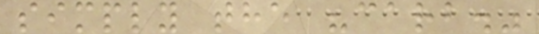simply the "carb."
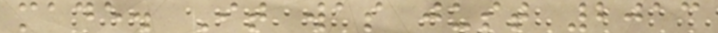made. It was just 2013
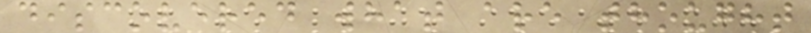discovered what are thought
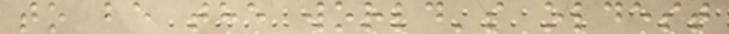to be the world's oldest
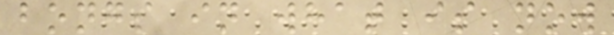bongs in what is now
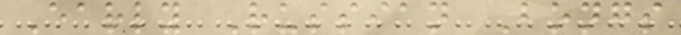Early Russian Bongs
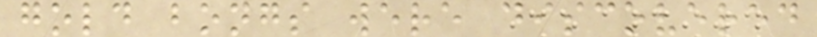gold bongs were discovered
